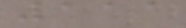111
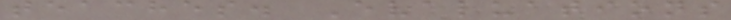teaches. Evaluations
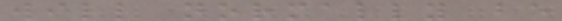will normally be
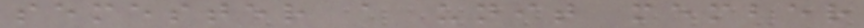semester a unit member
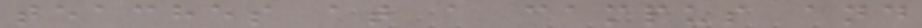teaches at a campus and
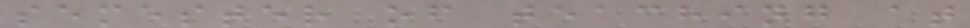semester of teaching at
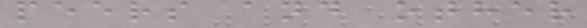peers and other
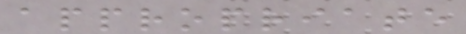appropriate
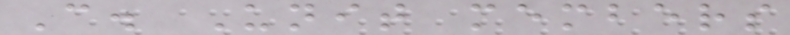C. Unit members
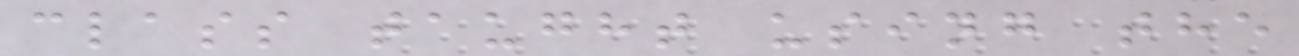class taught using the
